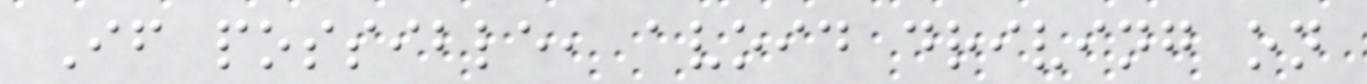If possible, avoid driving on
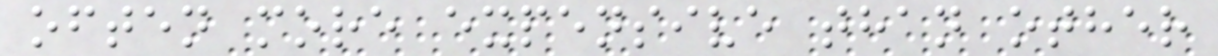often more expensive than other
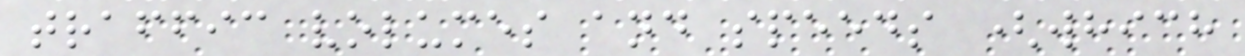traffic volumes and speeds (which
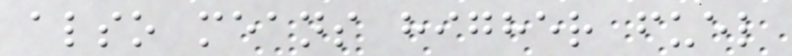also means higher fuel
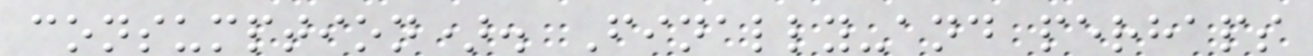consumption). Finally-and perhaps
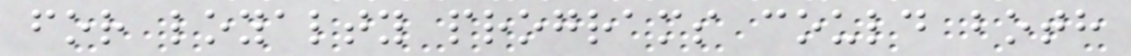for loyalty programs could both
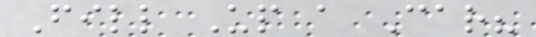Fill Up a Car?
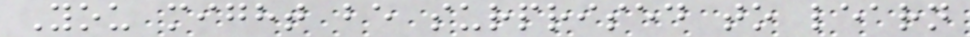You might be surprised to learn
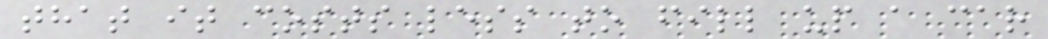that it costs less to fill up a car
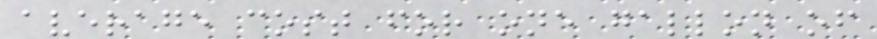average cost for one gallon of
